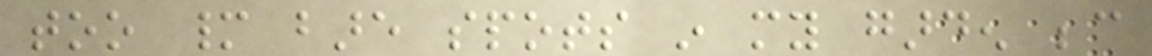too many bare spots in my garden because
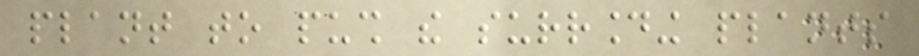plant to push the surrounding plants
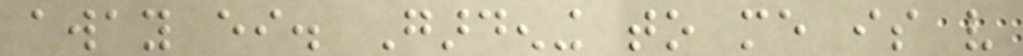away either. Gardening to me is very
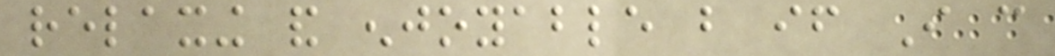relaxing and enjoyable but if I can
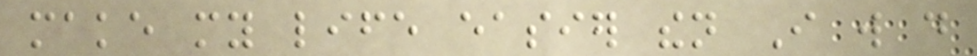make my life easier then I will do
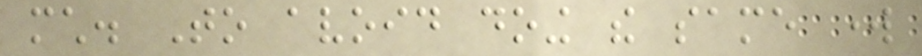much. To avoid doing the same work
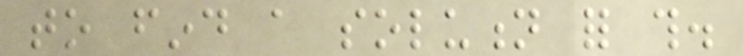to find a solution for this.
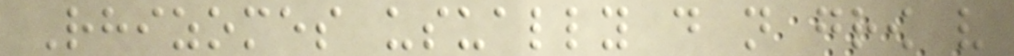Rhizomes usually do not grow very
